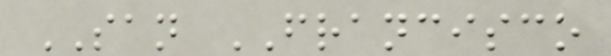SAN FRANCISCO
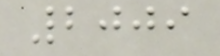2009
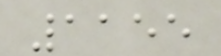1155
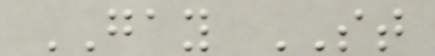GAY ST
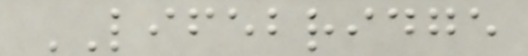LIFEBRIDGE
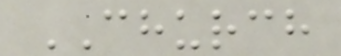CHURCH
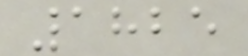1825
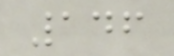146
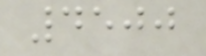4500
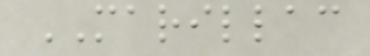MARILLAC
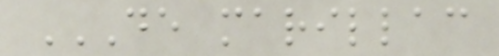DE MARILLAC
